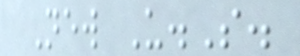New U.S.
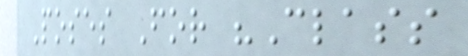Poses For "Class
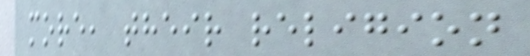more, their religion
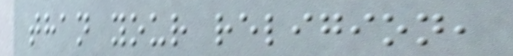than your religion,
